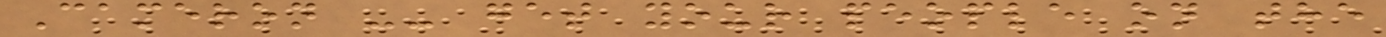Cameron -- get your people on the
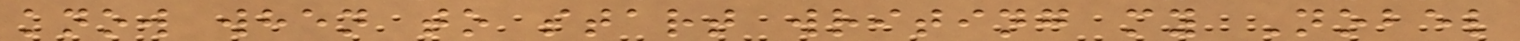know when to start writing my Nobel
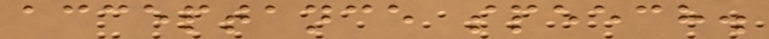acceptance speech.
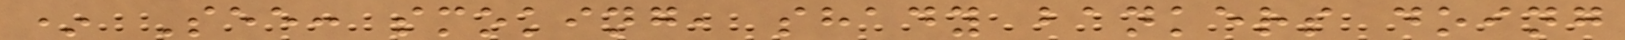* See: smoking, shady bankers doing
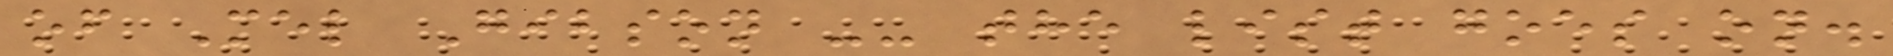of Mel Gibson -- the list goes on.
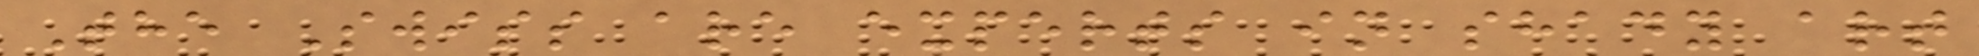The Swiss are experts in shady art
